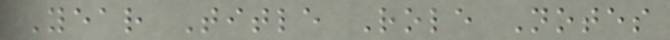Year Title Role Notes
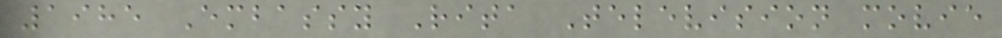1985 Embassy Rita Television movie
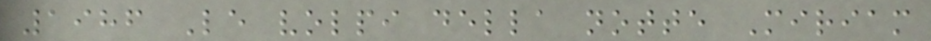1986 Le volpi della notte Miriam
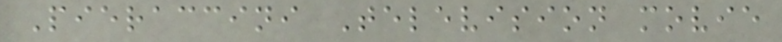Pieraccini Television movie
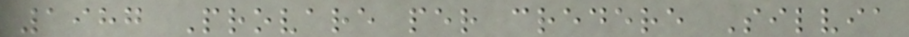1987 Provare per credere Silvia
